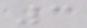3
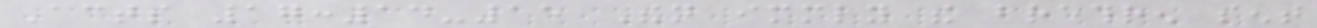Acts 17:14-15 Then immediately the brethren sent
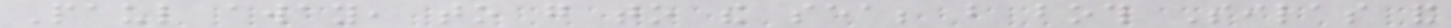Paul away, to go to the sea; but both Silas and
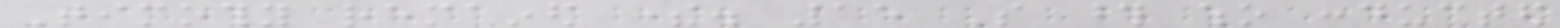Timothy remained there. 15 So those who conducted
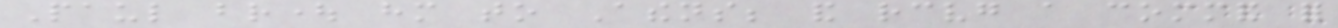Paul brought him to Athens; and receiving a command for
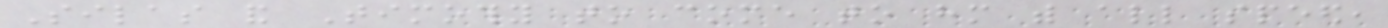Silas and Timothy to come to him with all speed,
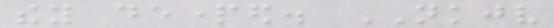they departed. NKJV
